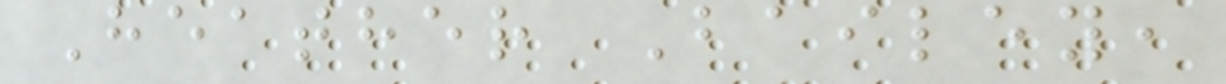Heather Bailey,
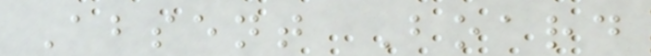Absent Board
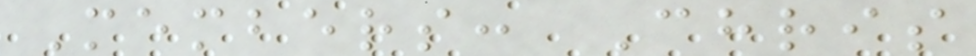Members: Chris
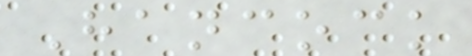Hancock
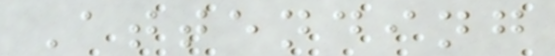Attending
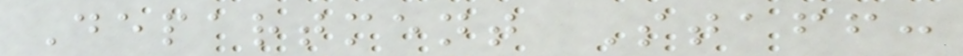Department Staff:
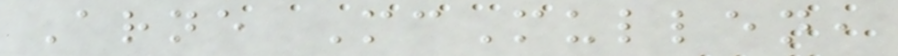Arne McMullen,
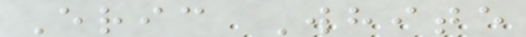Eric White
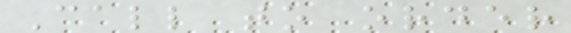Call to order
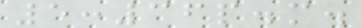5:36p.m.
